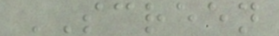SCREEN
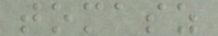tomasz
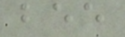bee
